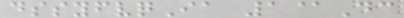dssyfvqIa 1@Dc
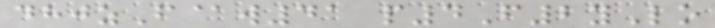dhjzF@w41 p4F2yLo
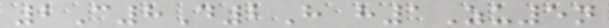2C8D2H h1Zu5n
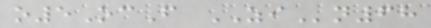o5OcF ZIn68
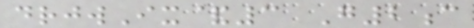drjwIx&3 G2c
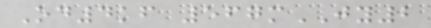Od4kf 567mJY2
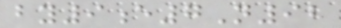by9e7N92
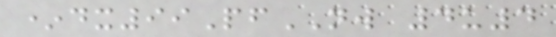*dx99PfNW 4u4
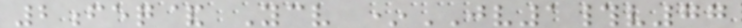2feq& Ycv *JV1#v77
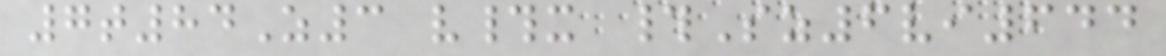7t84Z3 v#x #Sz6vi644
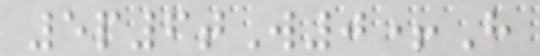5p6tW0+H
